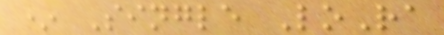* Single LoRa
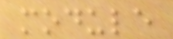module
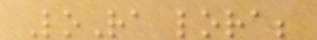LoRa lora;
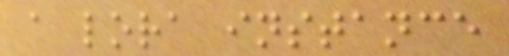a lora instance
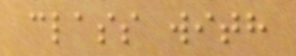class with
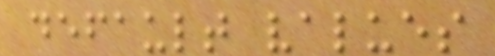default values
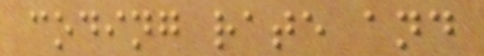coding rate and
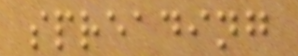spreading
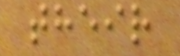their
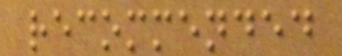recommended
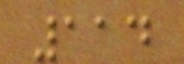114
